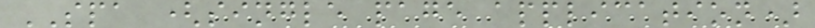SPA (single page application)
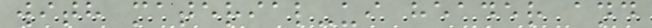with material-ui header and
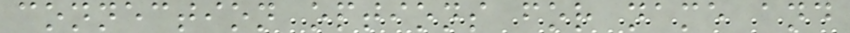connection options for name and
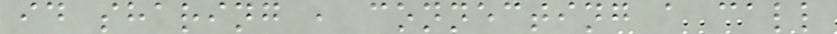id sharing , connecting a call
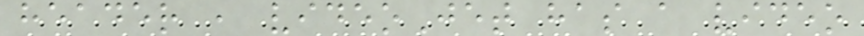header , videoJet has a video
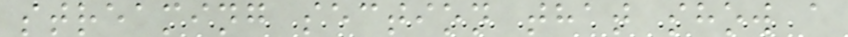streaming section that show a
